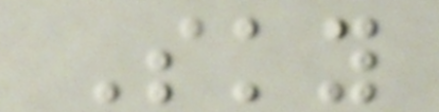Sky
